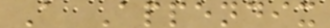A Appendix
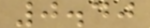0.40
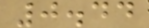0.44
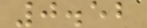0.52
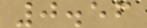0.56
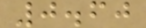0.60
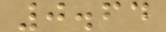0.64
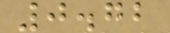0.72
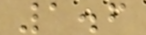1.6
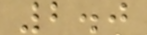2.0
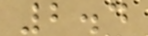2.4
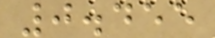0.455
